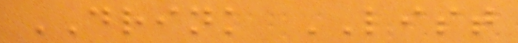DRINK LIST
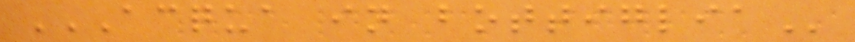ACQUA IN BOTTIGLIA
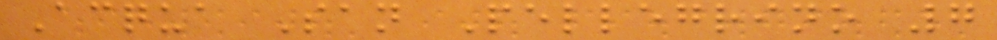Acqua San Pellegrino 7
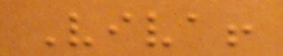Viva!
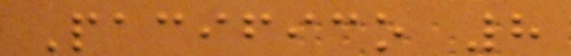Pacifico 8
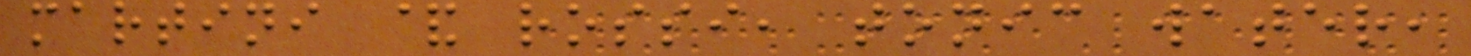martini & rossi, tonic water,
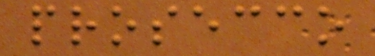prosecco
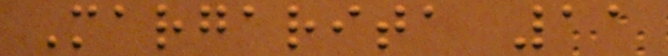Margarita 11
